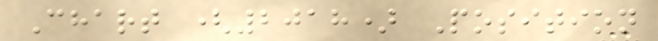Chart (2018) Position
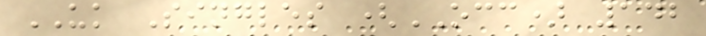UK Singles (OCC) 142
